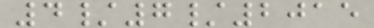4/7/2015
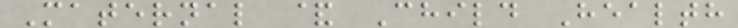Maternal & Child Health
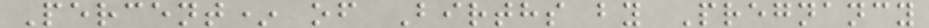Percent* of Births by Pregnancy
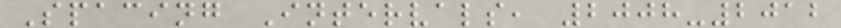Spacing Intervals, 2008-2012
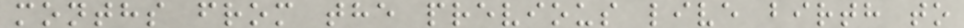months from the previous live birth to
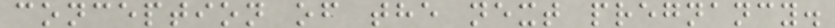conception of the next pregnancy.
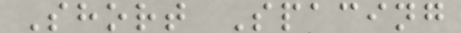Short Spacing
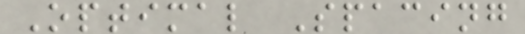Optimal Spacing
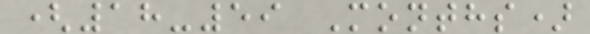(18-59 Months)
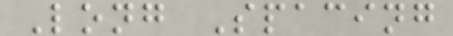Long Spacing
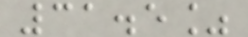31.5%
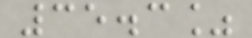35.3%
